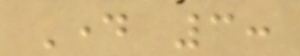Day 3:
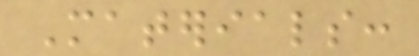Materials:
